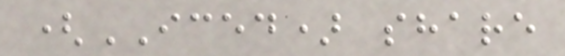(ICED) share
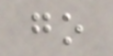go
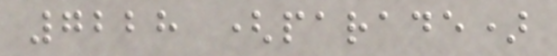7228 (parade)
